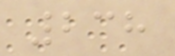238
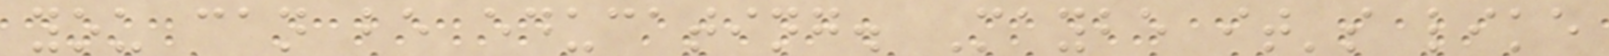you can be educating. Maybe it's like
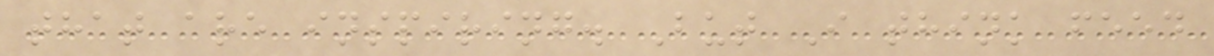that are inspiring. But I think feed
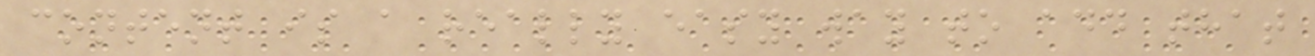content is a really easy way to add that
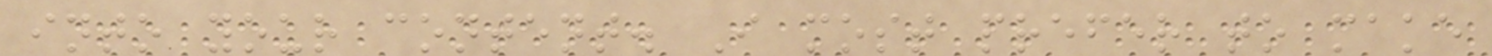into your content. I most prefer to make
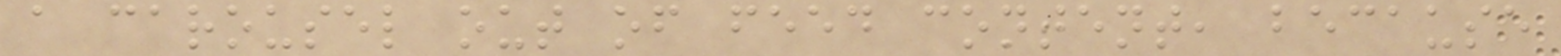a carousel out of feed content, because
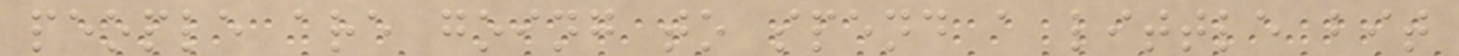people are going to spend a little bit
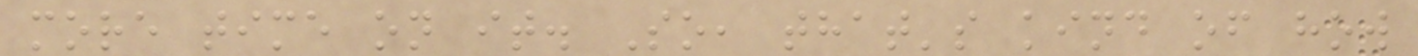more time on it. So, that's kind of how
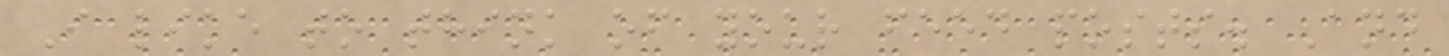I like to think of your feed posts. And
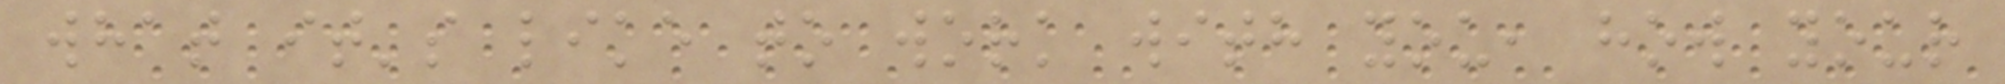what it's like to work with you, how your
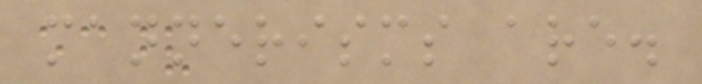mannerisms are.
